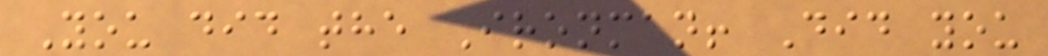You did the Ironman! Did you
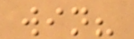win?
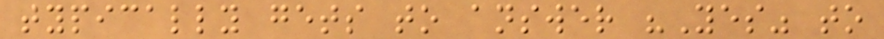typically gets to answer "Yes" to
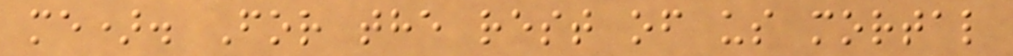me). For the rest of us mortal
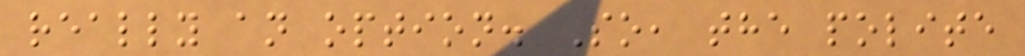really an option. So, the polite
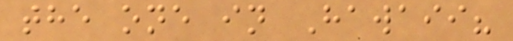the one in Hawaii?
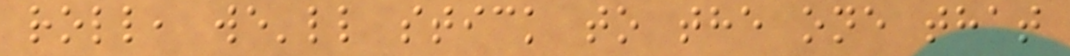roll, we'll stick to the one that
